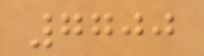7700
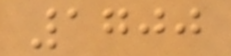1700
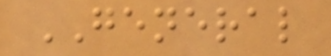GENERAL
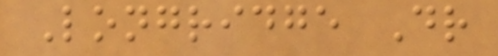Longridge Dr
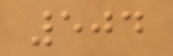504
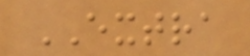EXTRA
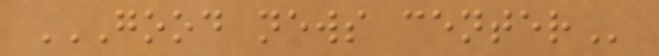GOOD NEWS CENTER
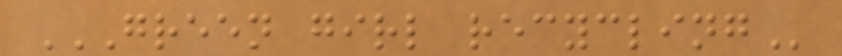GREEN GIRL RECYCLING
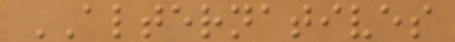ALTERNATIVES
